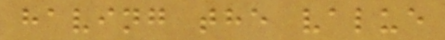having the value
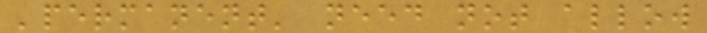'permanent' need not allow
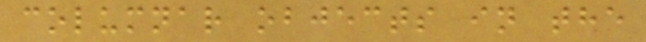columnar objects in the
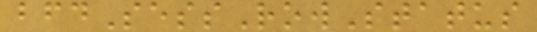bfdSessRowStatus
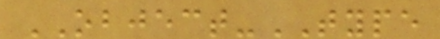OBJECT-TYPE
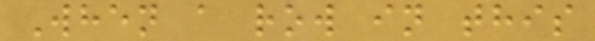When a row in this
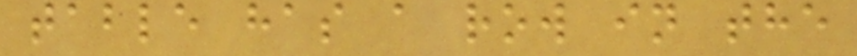table has a row in the
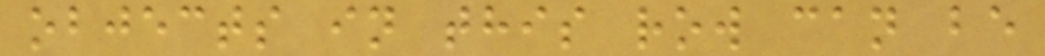objects in this row can be
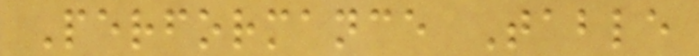Performance Table
